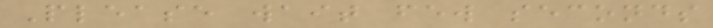Please wait few seconds
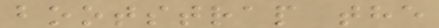bootstrap the
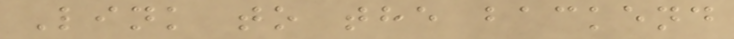Link to the backend
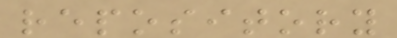repository
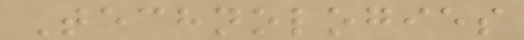Technologies
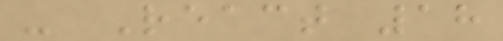- React 18
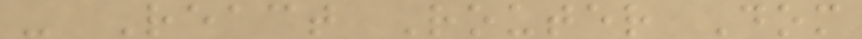- React Router Dom
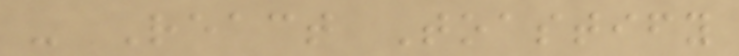- React Toastify
